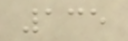135
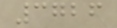3726
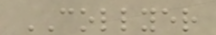COLLYER
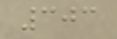303
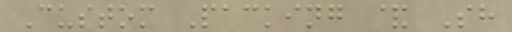Custom Packing & Sh
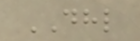DHL
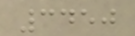3450
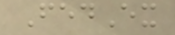FedEx
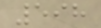598
